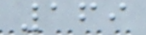169
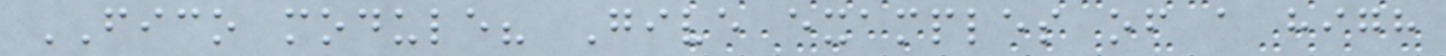FICO module? Give examples of a high
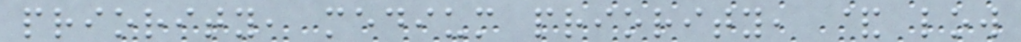priority, medium priority, & low
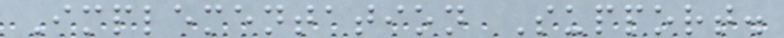Implementation Support.
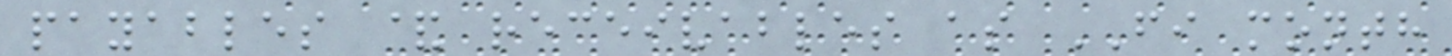payables & receivables as FI month
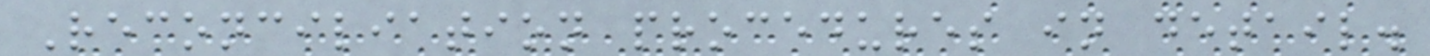Reconciliation procedures in detail.
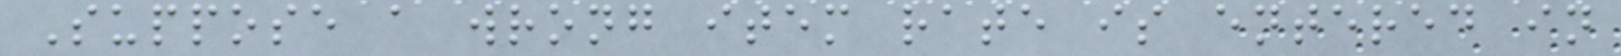Suppose a wrong item rate is entered in
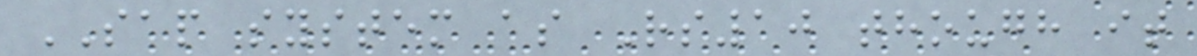SAP system as Rs10 though it
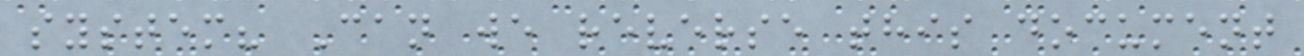system? Can we reverse this document
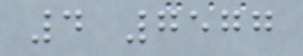4 7577
